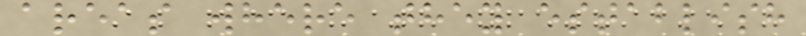areas where they establish
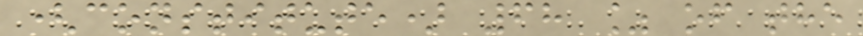(constitute) 68 % of the
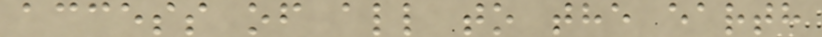access of all to the earth
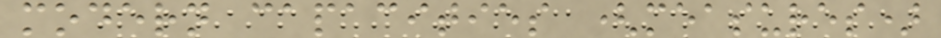modern capacities (measures)
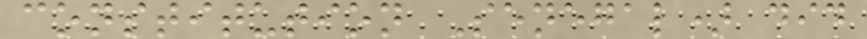constitution Senegal) did
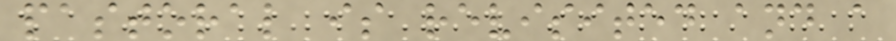pastoral is revisited and a
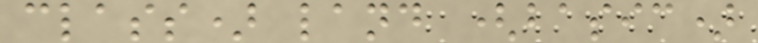class) land (basic)
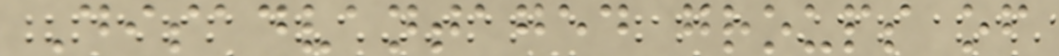Disadvantaged groups of
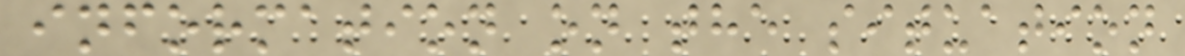information on the situation
